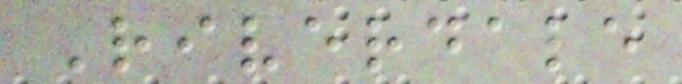Riverdale
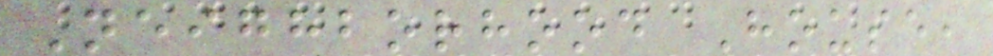Neighborhood House,
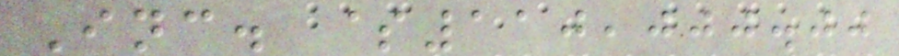Inc. $110,000.00
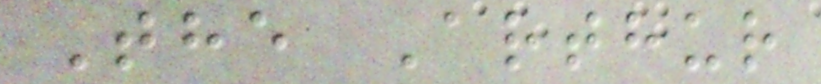The Arthur
